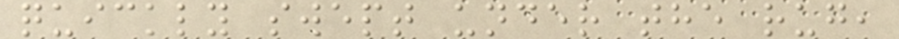quickly swept under the rug,
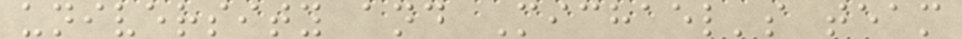university and Michael's team
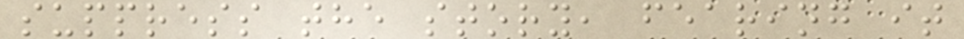suppress the story, fearing it
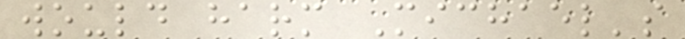would harm Michael's
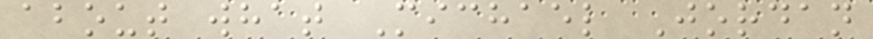about what Michael Jordan
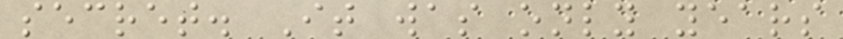secret. It was only years
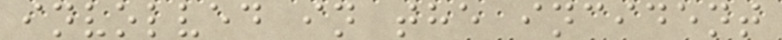involved in the incident
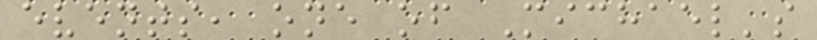events, one of Michael's
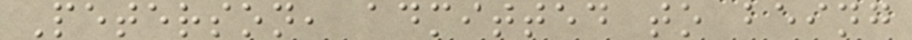Peterson, admitted to being
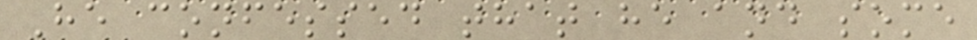He confessed that he and some
